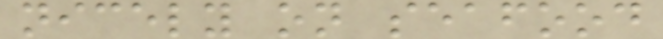nicely on seafood
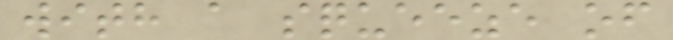with a squeeze of
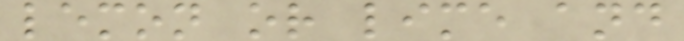lemon or lime and
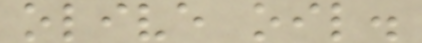olive oil.
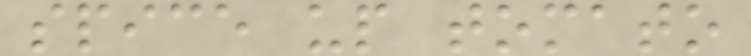spice up tomato
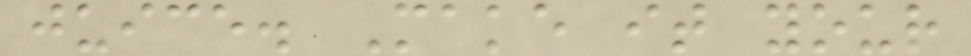juice. Make it your
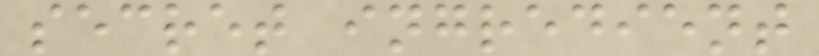secret ingredient
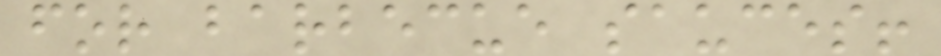for barbecue sauces!
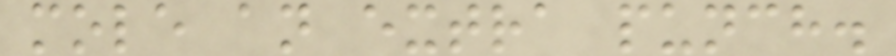mole an extra punch.
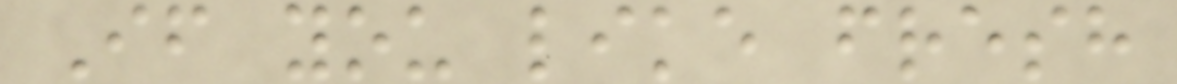If you like fresh
